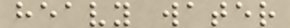heavy water
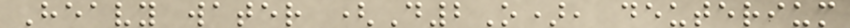Heavy water (D2O), deuterium
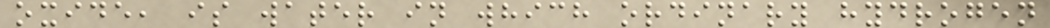oxide, is water in which ordinary hydrogen
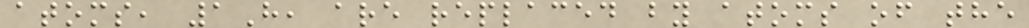atoms, 1H, are replaced by atoms of the
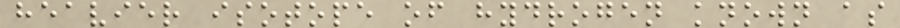heavier isotope of hydrogen known as
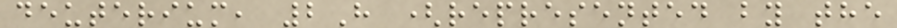deuterium, 2H (represented by the
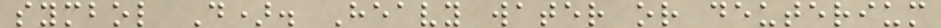symbol D). Heavy water or deuterium
